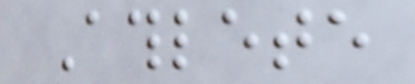Athlete
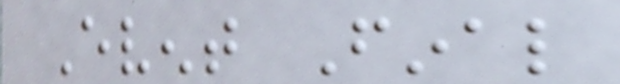Event Final
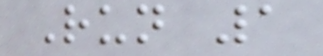Run 1
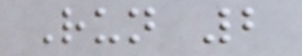Run 2
